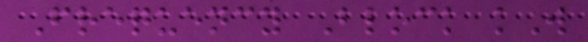Frequency Block kW
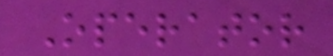Operator
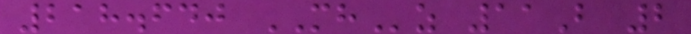218.640 MHz 11B 2
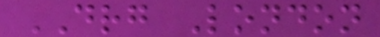DRG London
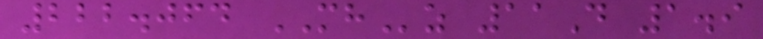222.064 MHz 11D 1.9
